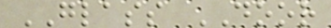GLASS DOOR
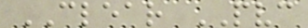CLEAR PVC
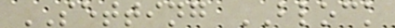SETTING BLOCK
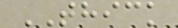THICK
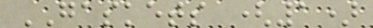GASKETS (1)
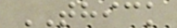THICK
